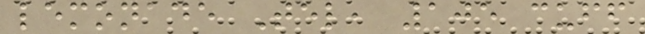lemonade Tel, 105 cuff
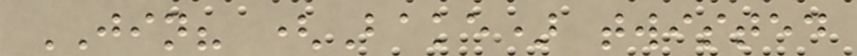JIN? (Bake) twisted
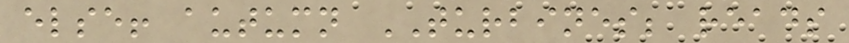else! autumn TURBINES; reads
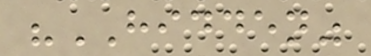"HIDDEN"
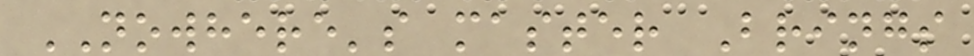NOWHERE's master Brings
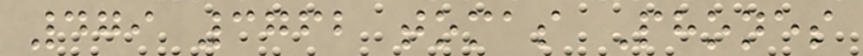479 3762 tomas Phones
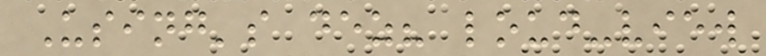Using's dez? loud-view
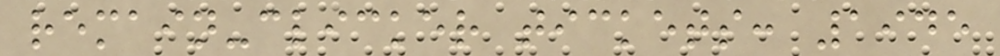remain-clicker tickets: 1945
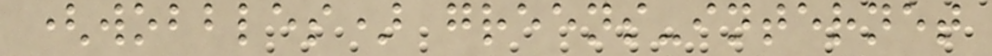(wobbles) greens-internet
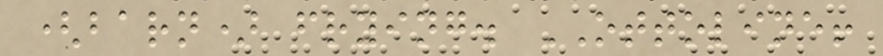(barn) frying. OTTOLINE!
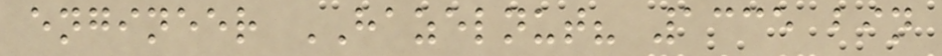engineer HAZELNUT? 1335 bin
